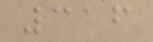316
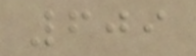609
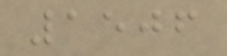1506
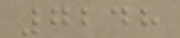7248
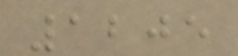1205
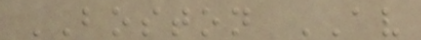BOSTON AV
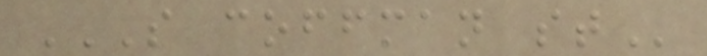S COFFMAN ST
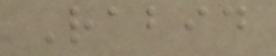Rabid
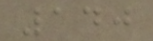140
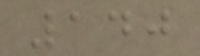140
